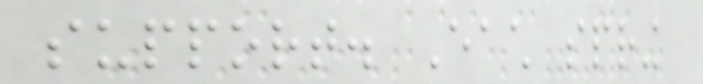support. Each spring
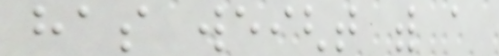has weight with a
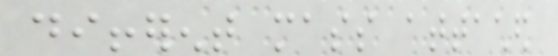different mass attached
